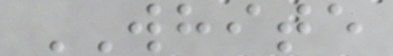WHITE
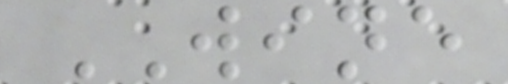WINE
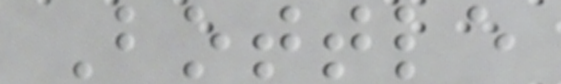Bottle
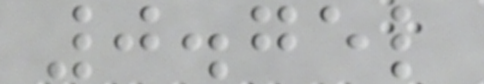0.75l
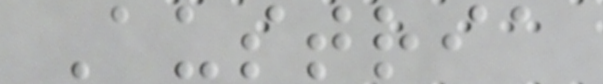Austria
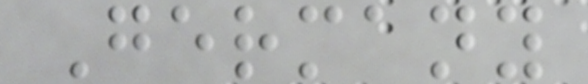Germany
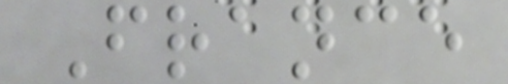France
